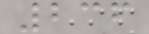236
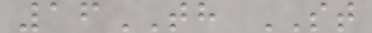16TH ST
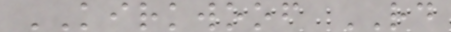KIRKWOOF RD
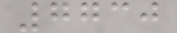7730
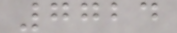7724
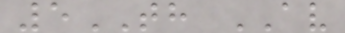5TH AV
